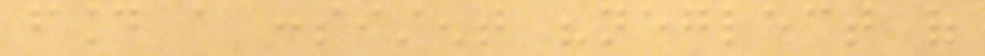found a consistent "neglect of
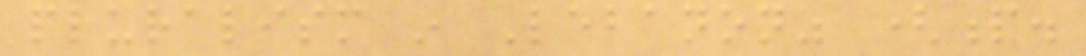pluralism in Lebanon" (p.
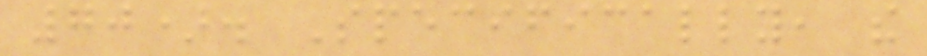70). Specifically, the
